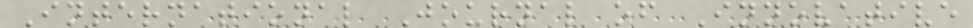International Journal of Innovative
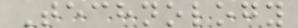Technology
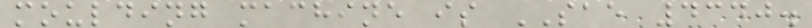moulding machine is SAE 4340.
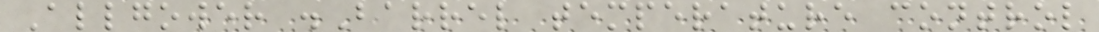Allgower .Barrel temperature control
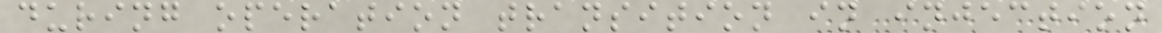during operation transition in injection
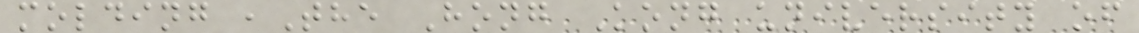molding ,The Hong Kong university of
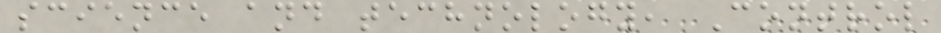science and technology, Control
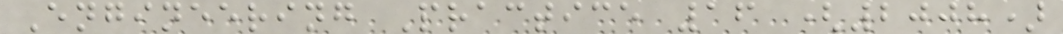Engineering Practice 16 (2008)
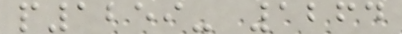p1259- 1264
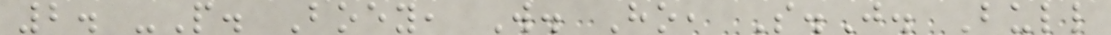2. -P. Boey, W. Ho, S.J. Bull
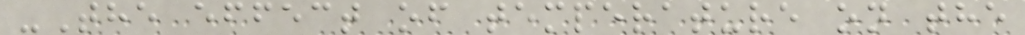-The effect of temperature on the
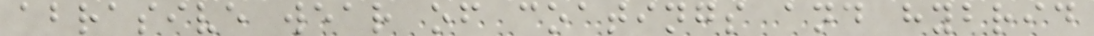abrasive wear of coatings and hybrid
